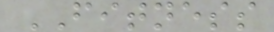FITNESS
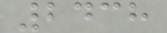2438
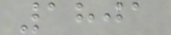1801
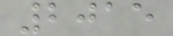2015
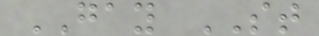GAY ST
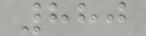880
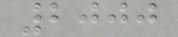2000
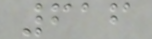616
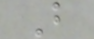B
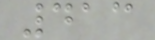413
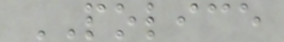POLICE
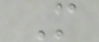M
